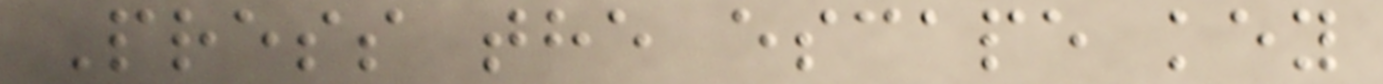Press the escape key
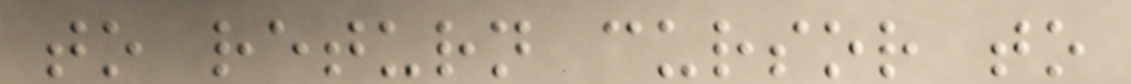to return cursor to
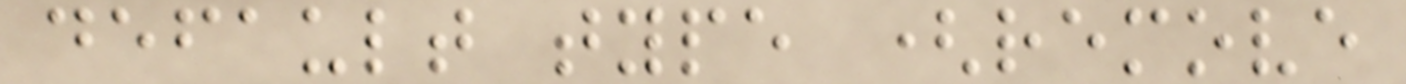default type (remove
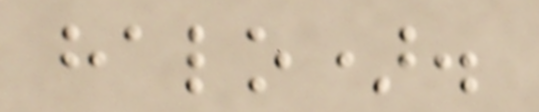halo).
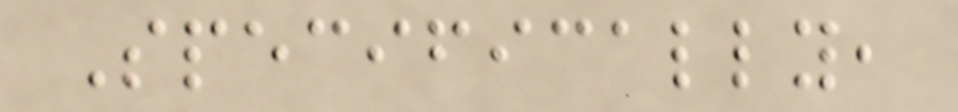Specifically,
